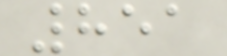851
